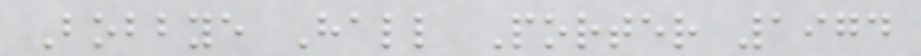Bobbye Hall Porter 1974
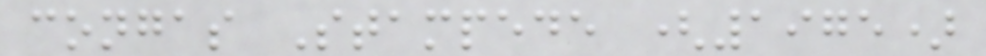congas Stampede (1975)
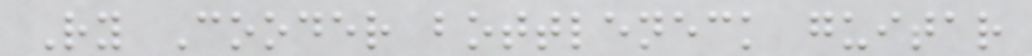Ry Cooder bottleneck guitar
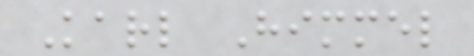Karl Himmel
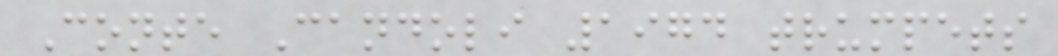Conte Candoli 1974 trumpets
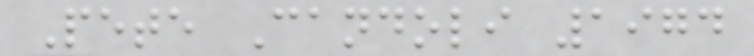Pete Candoli 1974
